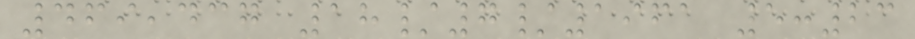469,437 18/7/1961 5:23
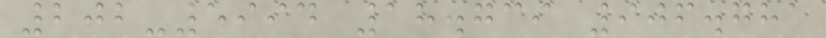202-5994 18.739 906.781
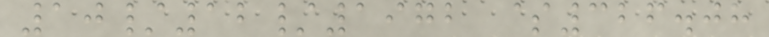10/12/1972 $326.08
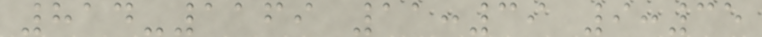814-1169 11:39 9:35
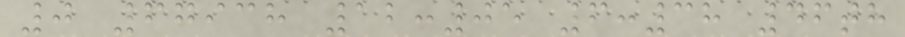0 67938 12:05 6:38 46th
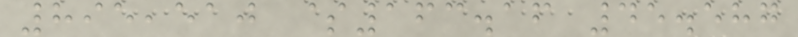895,510 $163.16 45.587
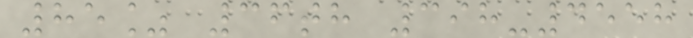85% 36th 398-4558
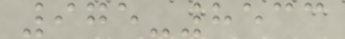975-8533
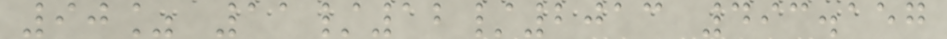90% 11/12/2013 493.157
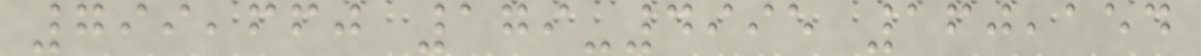799,660 179-4995 160,154
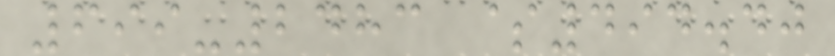699-2483 $494.40
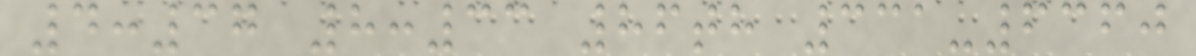4:37 8:33 86th 331-6360
